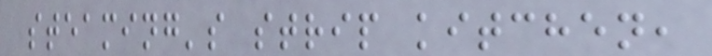steaming's strip kitchen,
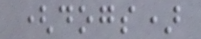(dogs)
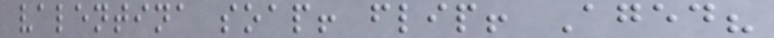valentina soap! flip! Aged?
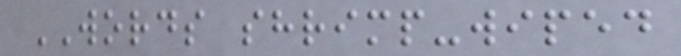WORDS shrimp-wiped
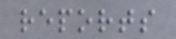reports
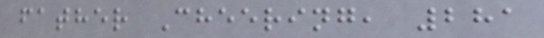father Cheering, 281
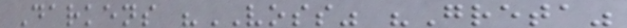Darkens "VOSS" "Greta"
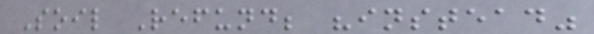Soil Refund; "instead"
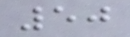50
